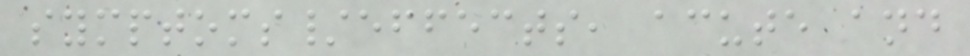symptoms/effects, acute and
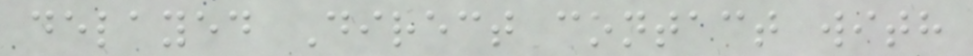delayed Direct contact with
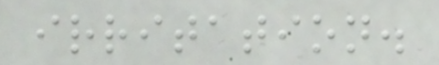irritation.
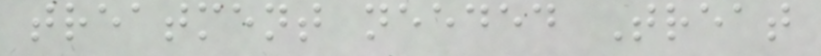treatment needed Treat
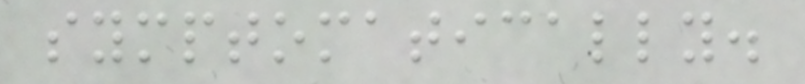symptomatically.
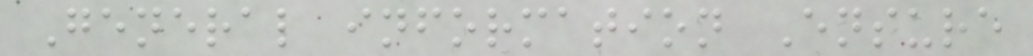General information Ensure
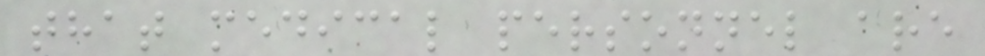that medical personnel are
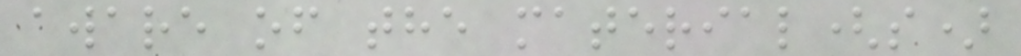aware of the material(s)
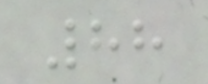88
